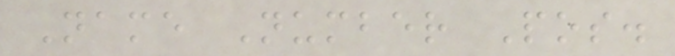Name Number Pos.
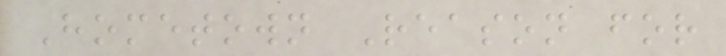Hometown Reason for
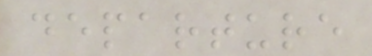departure
